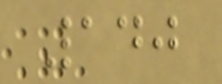140
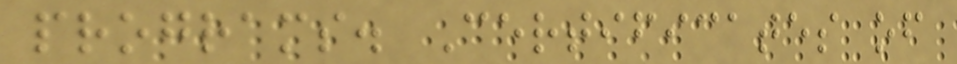programs. Certificates of
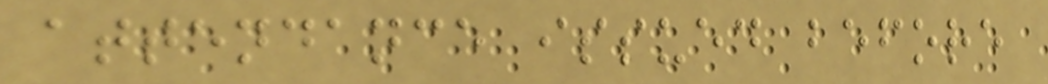attendance issued before
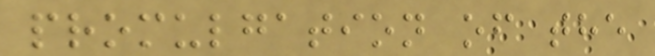promulgation of the
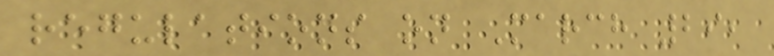regulations on March 29,
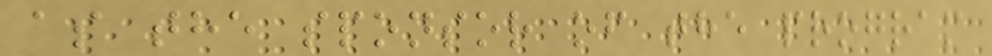as the sponsor of the program
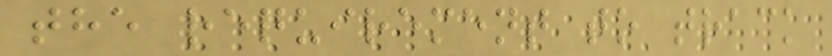the requirement to track
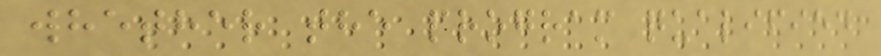whether the program qualified
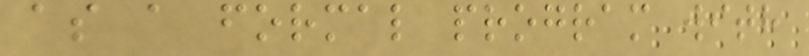as a formal program with
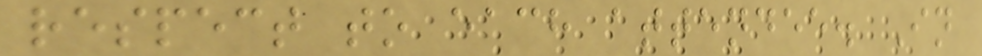respect to each attendee. In
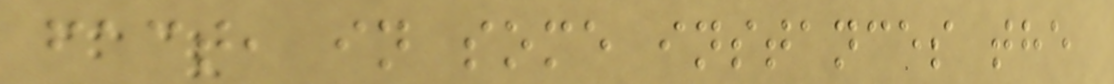fact, in some instances the
